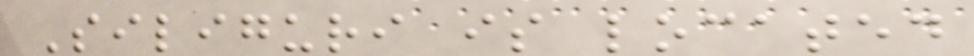Siliguri is located
